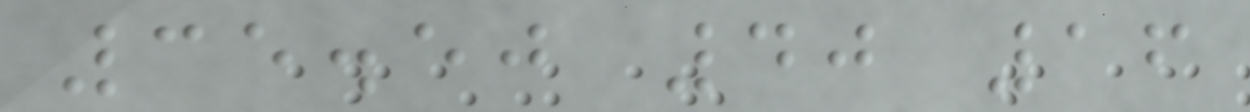35.50 40 16
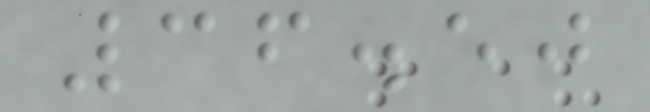36.50
